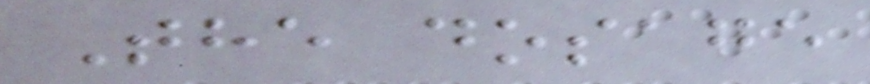The dosage
